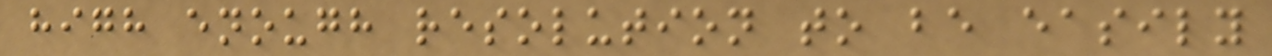high enough resolution to be easily
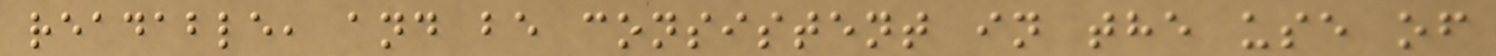readable, and be consistent in the use of
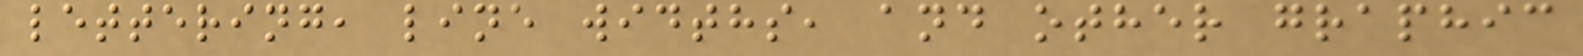lettering, line widths, and other graphic
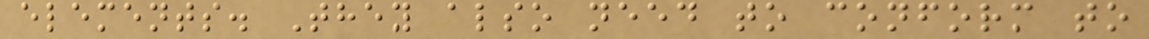elements. They also need to conform to
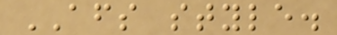AFS style.
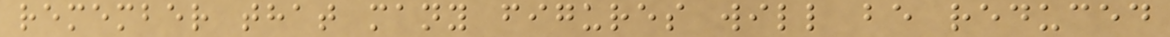remember that many figures will be reduced
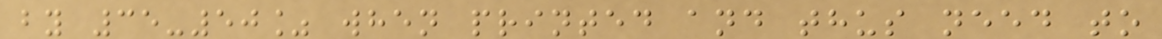by 35-50% when printed and thus need to
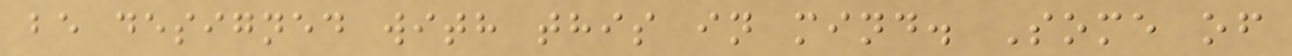be designed with this in mind. Some of
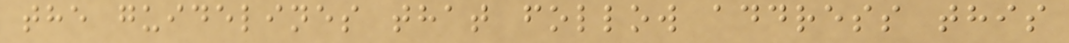the guidelines that follow address this
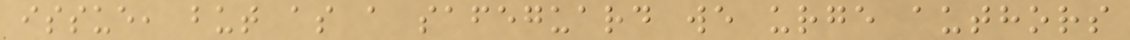issue, but as a safeguard we urge authors
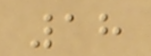18
